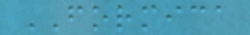FORMICA
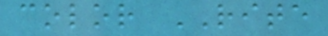color RITE
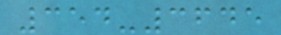354-3645
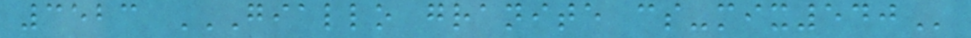3523 GIALLO GRANITE CS-MIX540
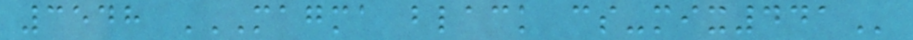3548 MAGMA BLACK CS-MIX441
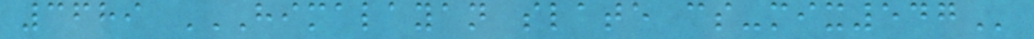3689 HIMALAYAN SLATE CS-MIX547
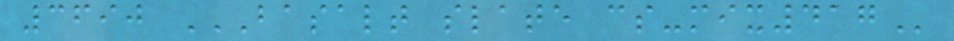3690 BASALT SLATE CS-MIX417
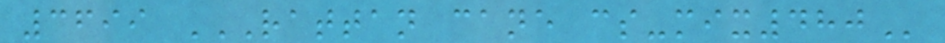3699 RATTAN CANE CS-MIX480
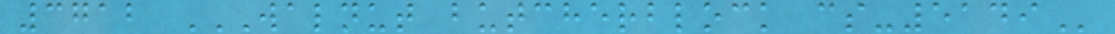3712 WALNUT BUTCHERBLOCK CS-5149
